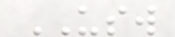USW
